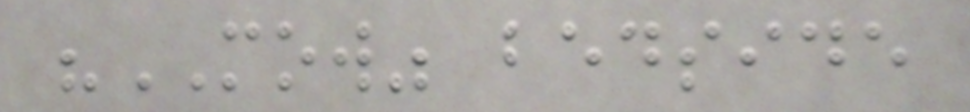"MOW" bedside
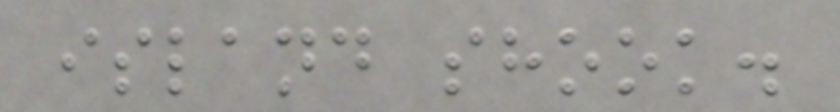island shook.
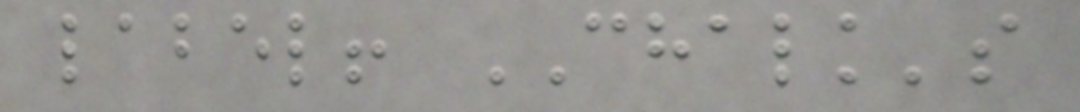label! CHALK's
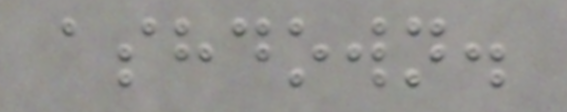ashdown.
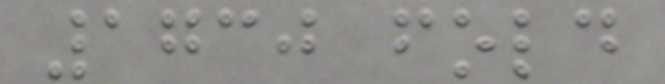1730 fold
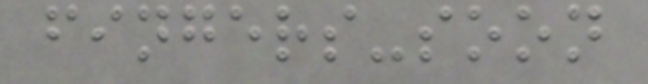fingers-soon
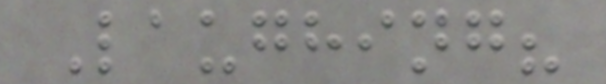Laughing?
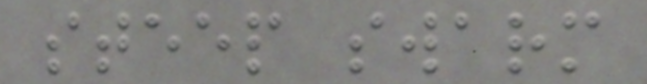steep swarm
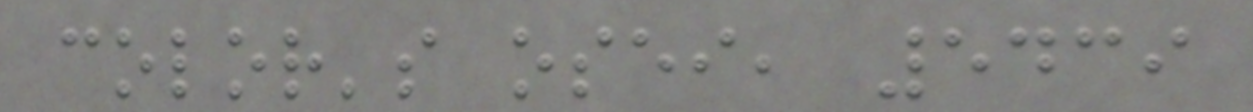color's osei, 5439
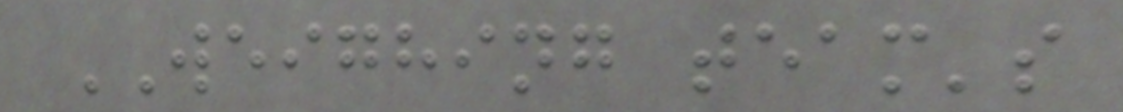WEIGHING team's
